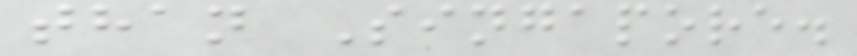than Singapore.
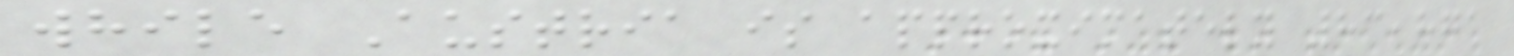while Austria is approximately 83,871
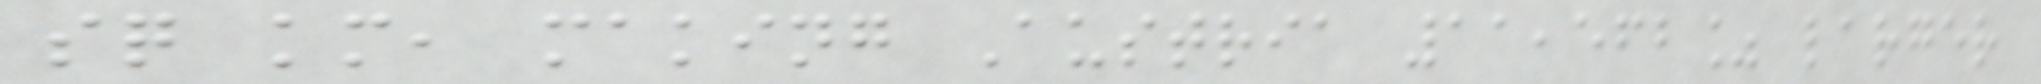sq km, making Austria 11,562% larger
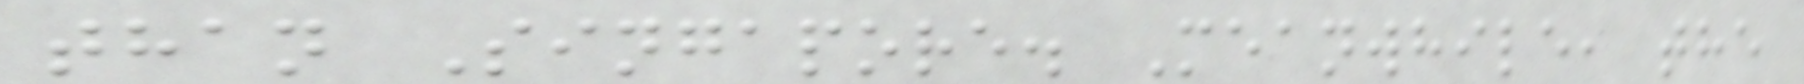than Singapore. Meanwhile, the
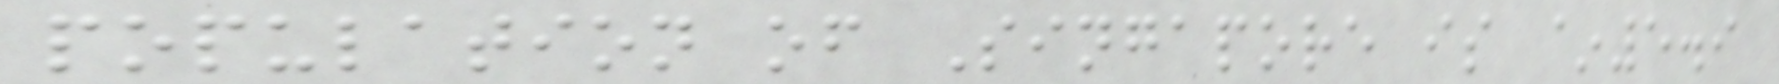population of Singapore is ~5.9
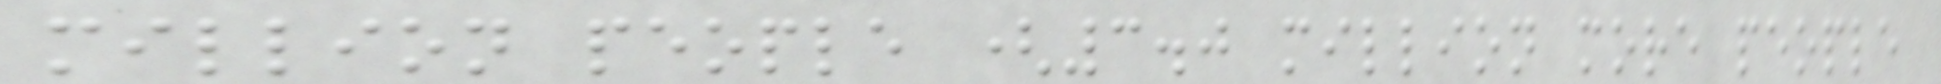million people (3.0 million more people
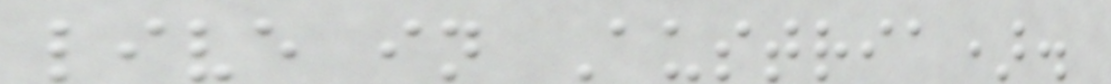live in Austria).
